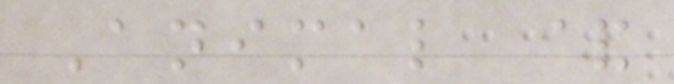Animal &
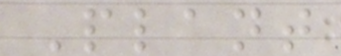Plant
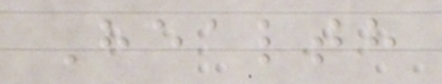Health
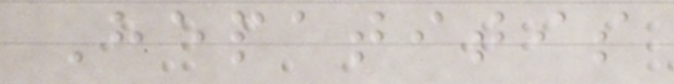Hepatitis
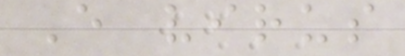E virus
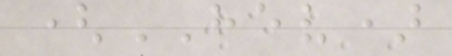(HEV)
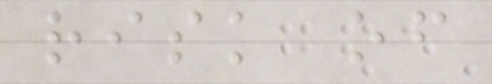risk of
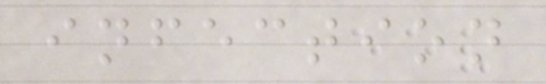infection
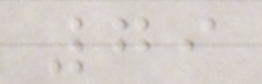79
